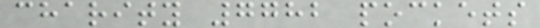charity 7782 pockets
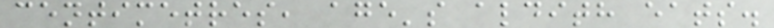centimetres, age's aldith eats.
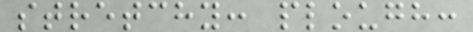stretchy: plough:
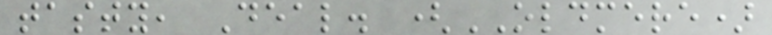tasty, Deal. (OLDMERE)
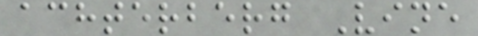achterberg Vine
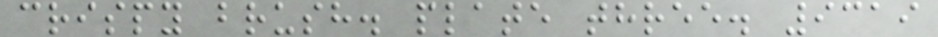crispy brush. plate three. 9319
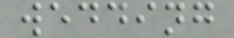wedding
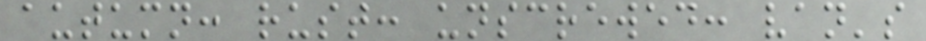autumn: rust: unscrewed: van's
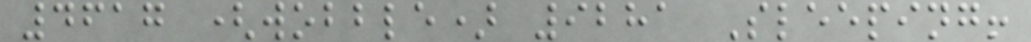4617 (wobble) 9281 Sleeping!
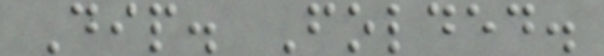Dip. Folded.
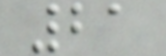21
